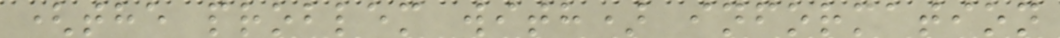(the problem with) information
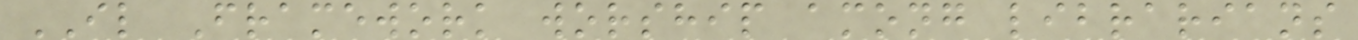IL Framework worship among librarians
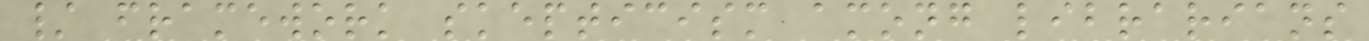/ framework skepticism among librarians
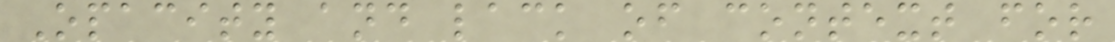Opacity and lack of context for
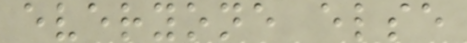everyone else
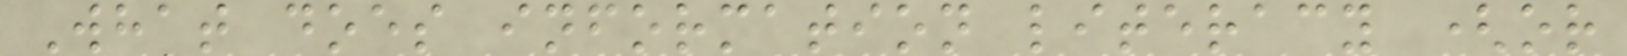What does information literacy (or
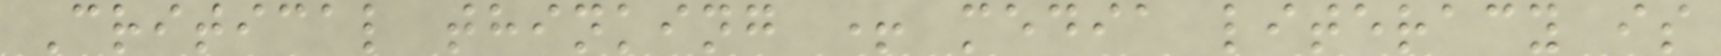Critical thinking + media literacy is
